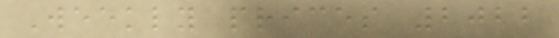Weekly prices 2022
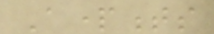Apartments
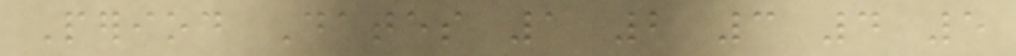Period Dates 1 2 3 4 5
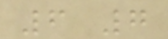6 7
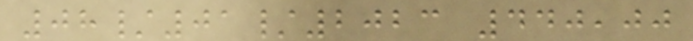08/01/2023 440,00
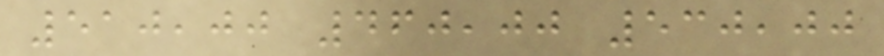510,00 460,00 530,00
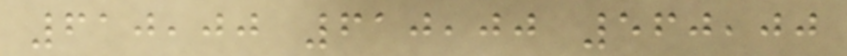610,00 610,00 560,00
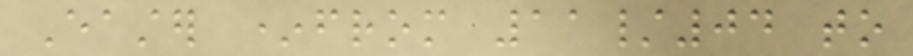Easter *from 11/04 to
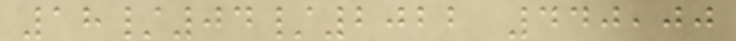18/04/2022 440,00
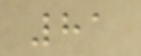81
